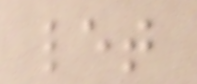let
